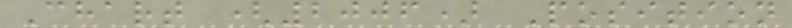Chart (2006) Position
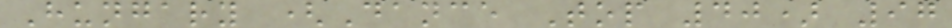Hungary (Dance Top 40) 97
